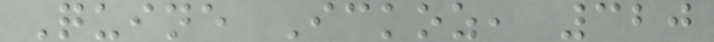Quine Ickoz, 320
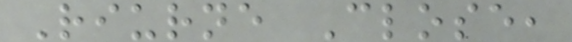Riurne Close,
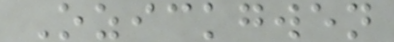Ozickgwen
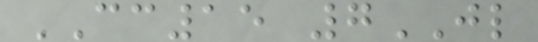CC15 7JL
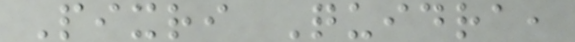Pixri Quidra,
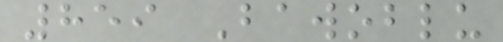859 Bawoblu
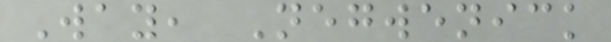Way, Negwenick
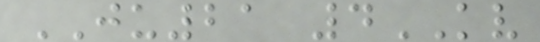JU21 4KV
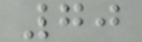70
